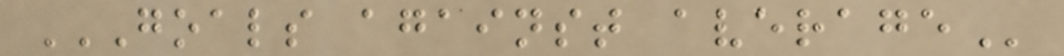GOALS AGAINST AVERAGE
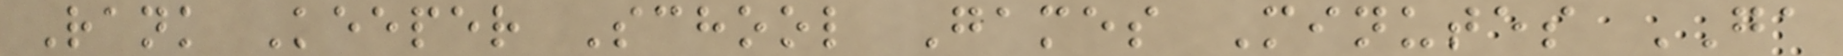Rank Keeper School Games Minutes GA
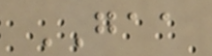GAA
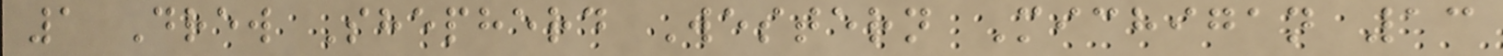1 Drew Shepherd Western Michigan 13
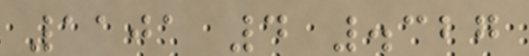1101 4 .327
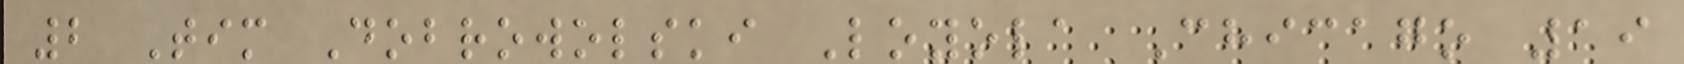2 Tim Dobrowolski Loyola Chicago 19
